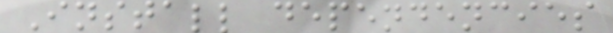Install dependencies
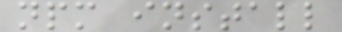npm install
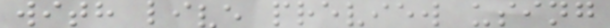with live preview using
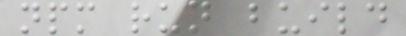npm run build
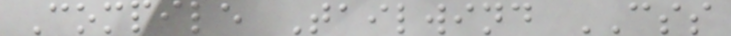Compile Tailwind CSS
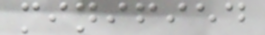minified
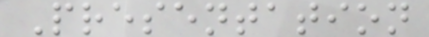Presentation
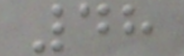48
